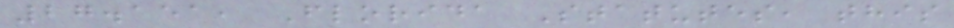27.151, Florida Statutes, this
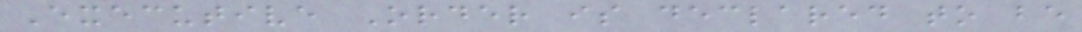Executive Order is declared to be
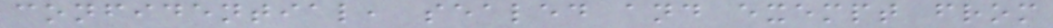confidential, sealed and exempt from
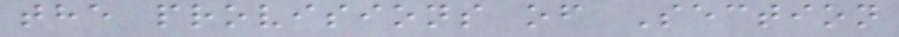the provisions of Section
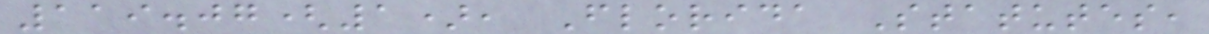119.07(1), Florida Statutes,
